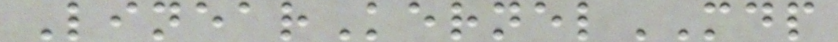LinearKernelMDP
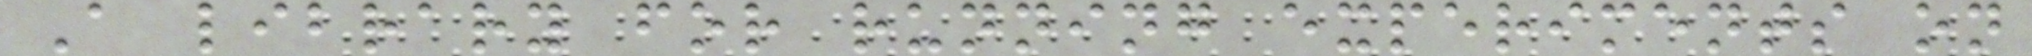A library for running experiments on
